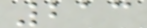213
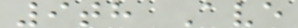9th Ave
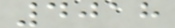4018
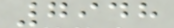7948
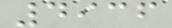4936
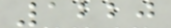1220
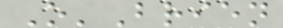O'Brien
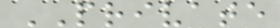PRIVATE
